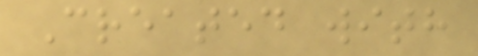Created with
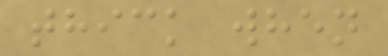thick when
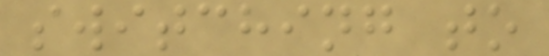switching to
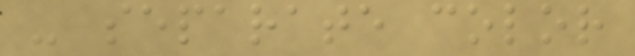- separate color
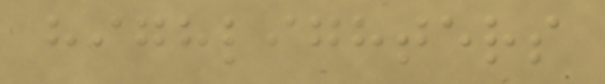highlighters
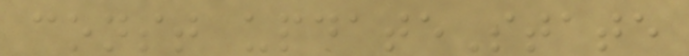const updateState
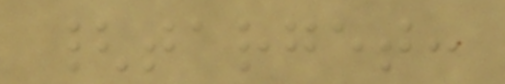{target:
